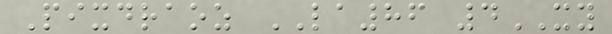Pixdraoz LA86 4XY
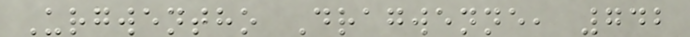Urgwentho Dragwenne, 742
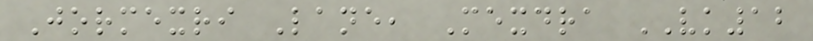Jormexri Lane, Mexdra VK12
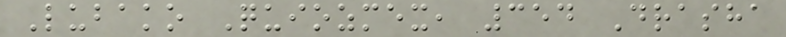Lubako Quiozmex, 354 Drasha
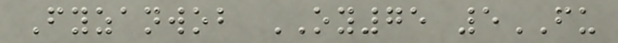Fyzanwob OY75 5FU
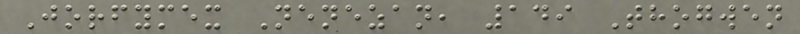Jorfymex Nenezan, 149 Thogwen
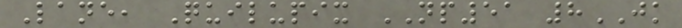Lane, Quilupix NP51 8JK
